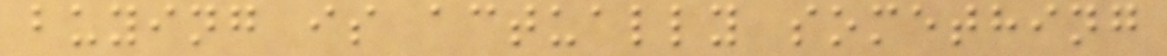buying is actually something
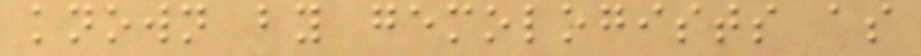known by gemologists as
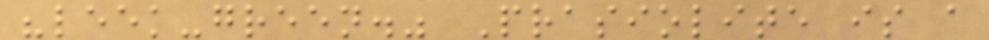"leek-green." Prasiolite is a
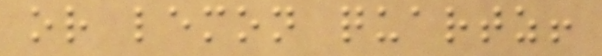or lemon quartz!
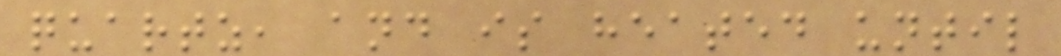quartz, and is heated until
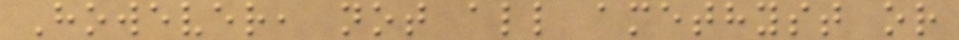However, not all amethyst or
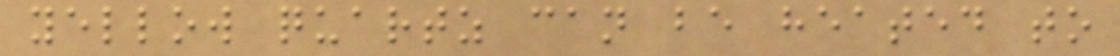yellow quartz can be heated to
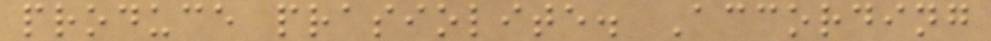produce prasiolite. According
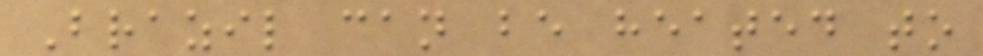Brazil can be heated to
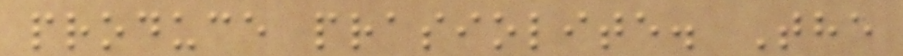produce prasiolite. The
